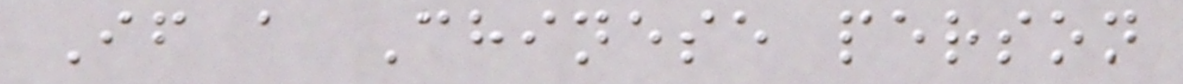If a Chinese person
